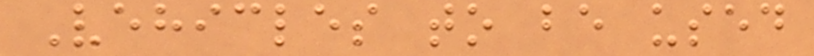Vehicles to be used
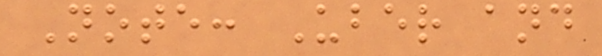Note: Uber and
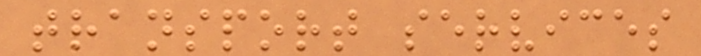transport services
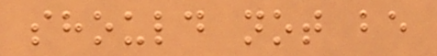should not be
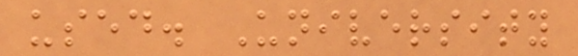used. University
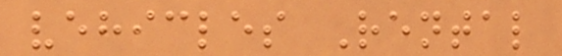vehicles Rental
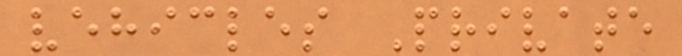vehicles Private
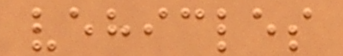vehicles
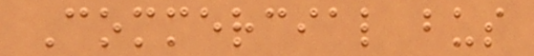Commercial bus
